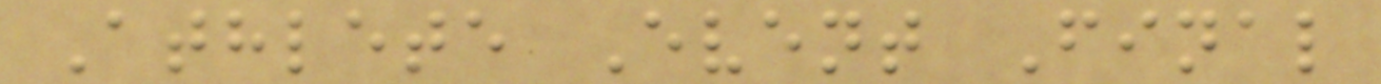Athlete Event Final
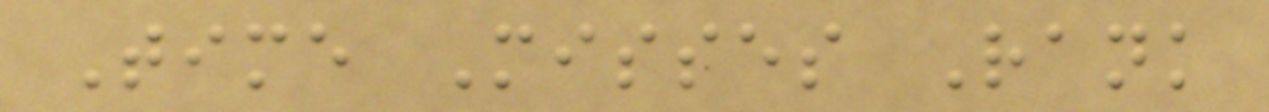Time Misses Rank
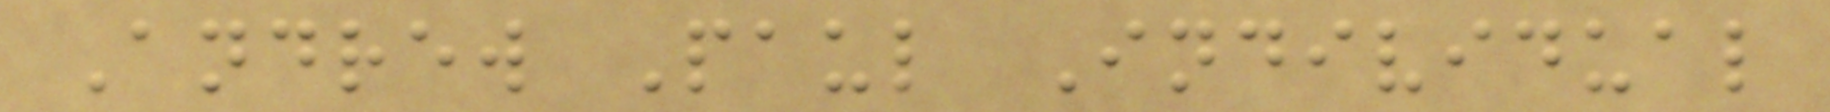Andrew Paul Individual
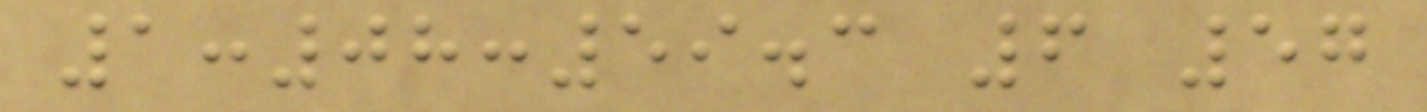1:08:59.3 6 57
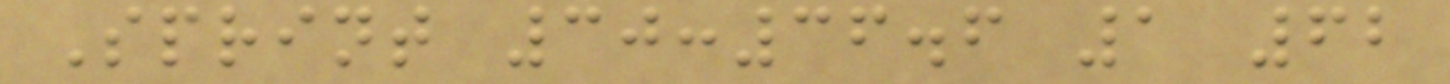Sprint 30:36.6 1 62
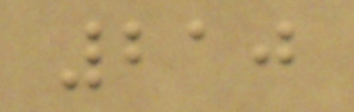210
